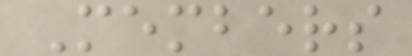Members
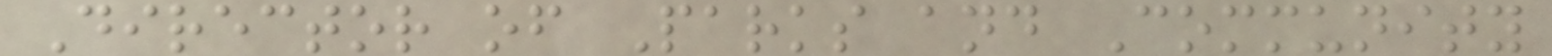Director of Parks and Community
